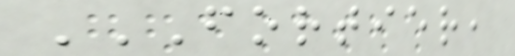FORTIER,
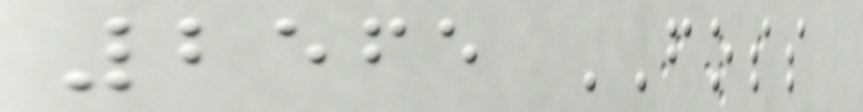2565 FOSS
